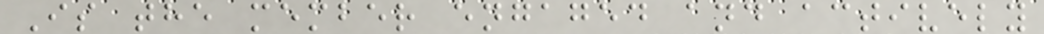Is the member engaged and actively
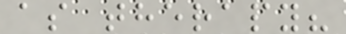as therapy?
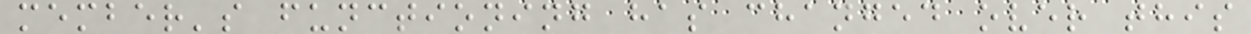member's functioning has changed over this
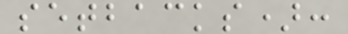setbacks):
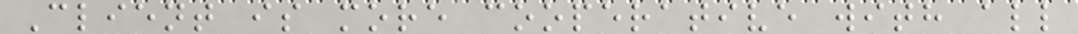Client is more cooperative with all
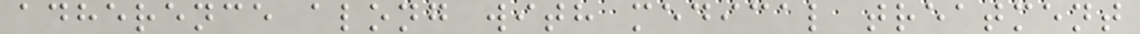adherence along with medical treatment
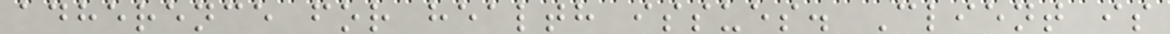adherence for health issues. Client is
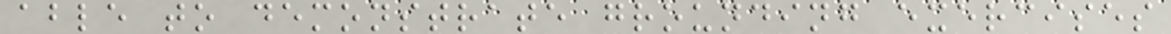able to demonstrate grounding exercises
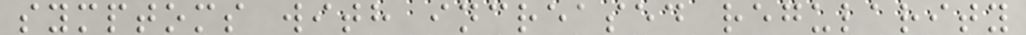symptoms with increased regularity
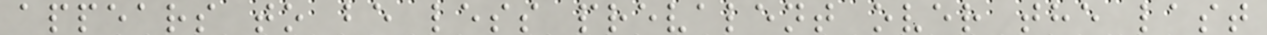appears to be less prevalent over the last
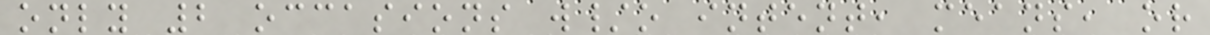only 2 occasions w/o intent, means, or
